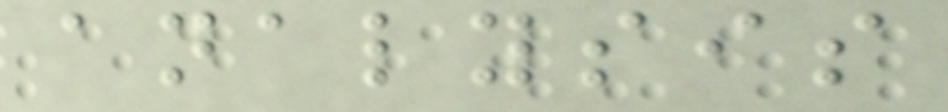analysis
